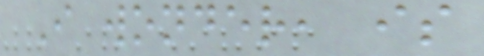I wonder, is
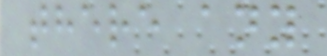there any
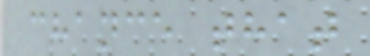chance that
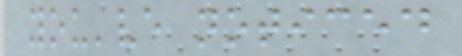you've noticed
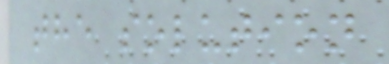the solution
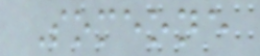Someone
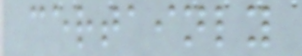certainly
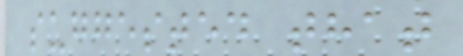suggested that
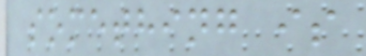something is
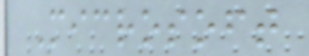Microsoft
